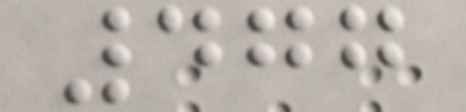477
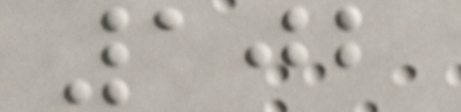102
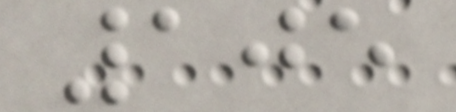105
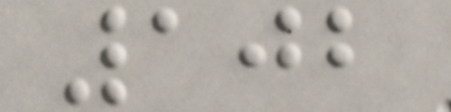102
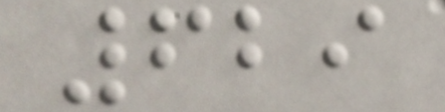629
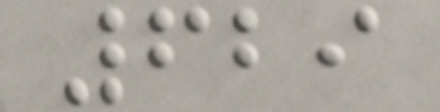629
